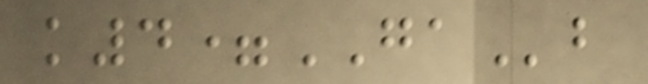k4=GAb
